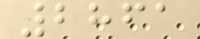2861
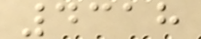4318
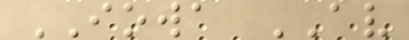IOWA AV
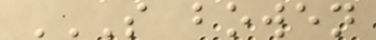S BOWEN
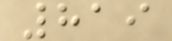819
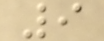9
